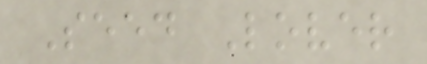Seed Lover
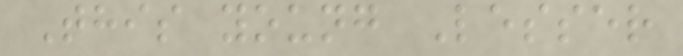This young Lesser
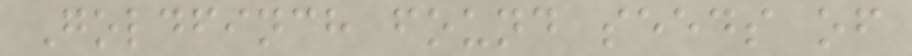Goldfinch found seeds of
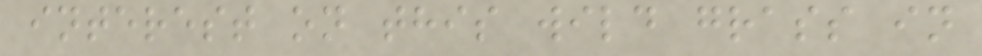interest on this wild grass in
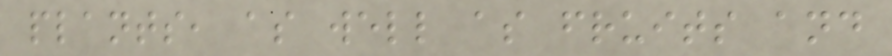plants, as well as fruits and
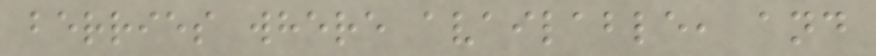berries where available, and
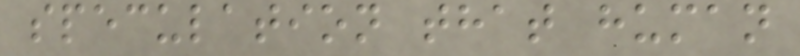speculation that human
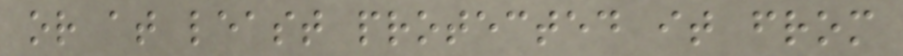or at least protected it from
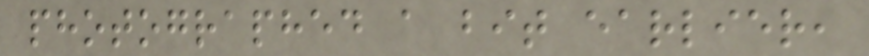photographed a bit earlier,
